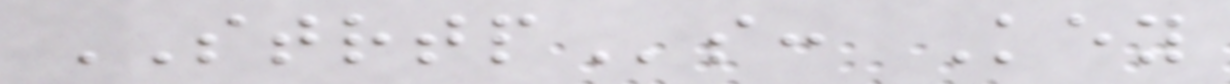STRTPs: Key
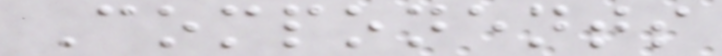Components
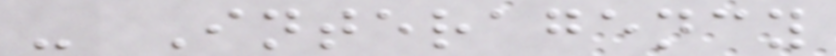- Interagency
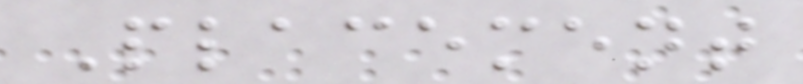Placement
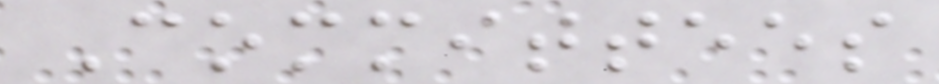Committees
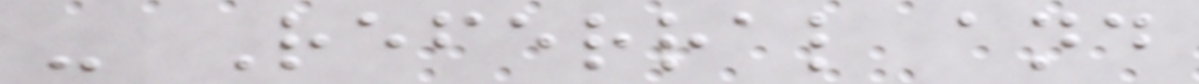- Referral and
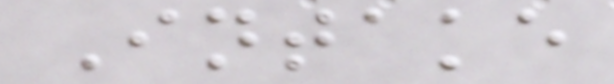Intake
